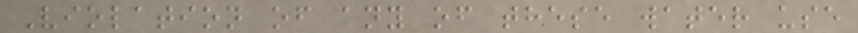Violation of any of these water use
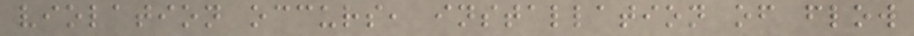violation occurs, installation of flow
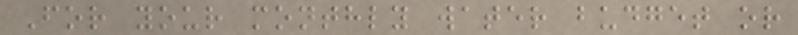For your monthly water budget or
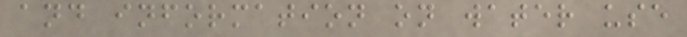and information on water use
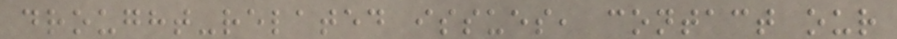drought-related issues, contact our
